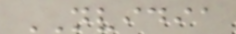NVIDIA
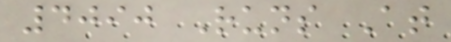4090 Runs At
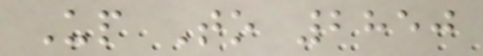Up To 2850
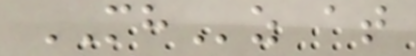MHz at
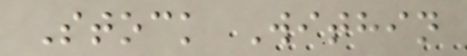Stock Within
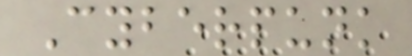Cyberpunk
